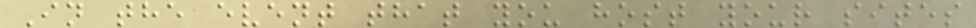In the event that you host your sites
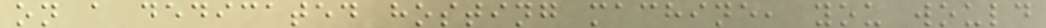on a dedicated hosting machine, you would
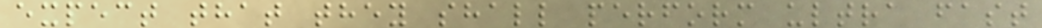expect that they shall perform ultra fast
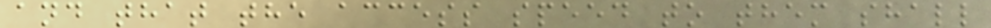and that the access speed to them shall
